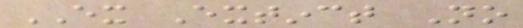EX Extinct No
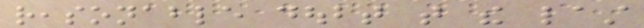reasonable doubt that the last
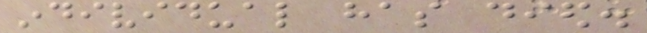individual has died.
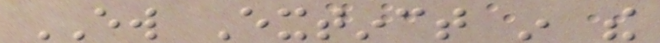EW Extinct in the
